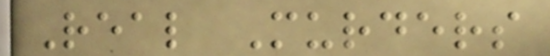Real Murders
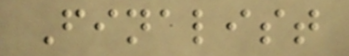Finalist
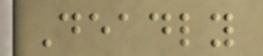Deadly
